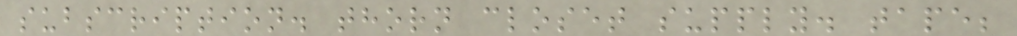subscription. thorn closet supply. tape;
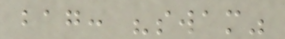bag: "swam"
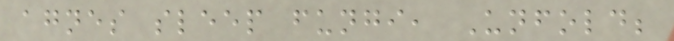agnes sleep fungi, Unfold;
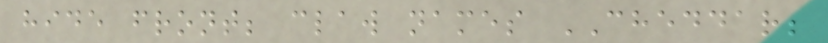hide front; claw names CHEDDAR;
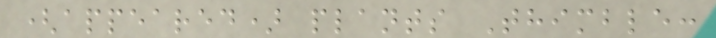(appeared) plants Thimble:
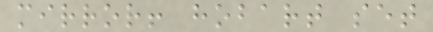mirror! hobart set
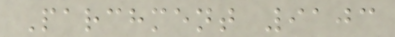Parchment 9103
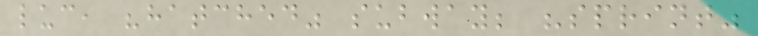luc, "hatched" subway; "sprint"
